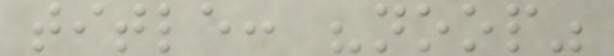title: "noop"
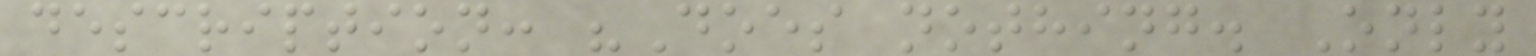description: "Does nothing. Only
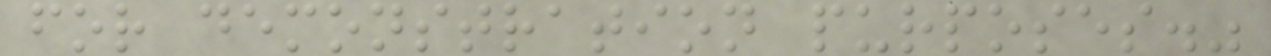for demonstration purposes."
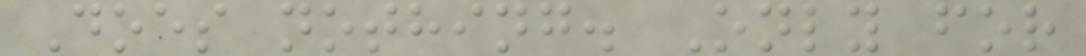Does nothing. Only for
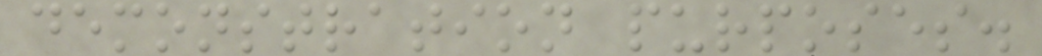demonstration purposes.
